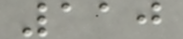110
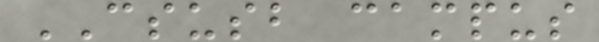CSUSB campus
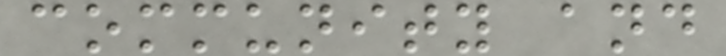community and
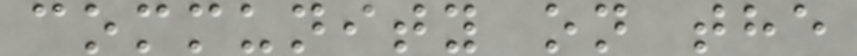community on the
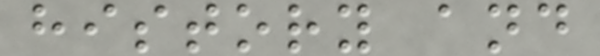history and
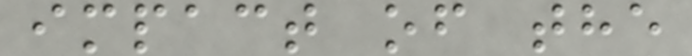impact of the
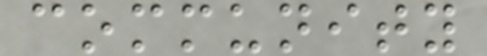community
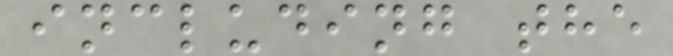including the
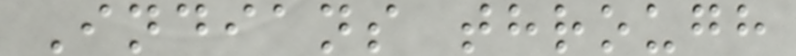Indians through
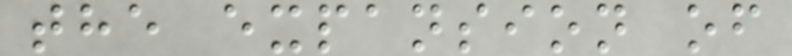the expansion of
